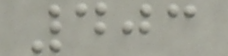403
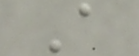A
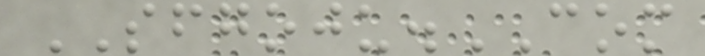SFGOJU.COM
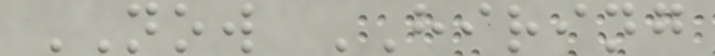NOW HIRING
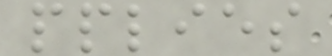pplies
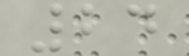24
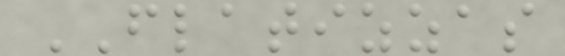FLATIZZAS
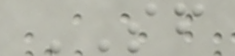SF
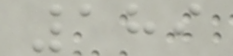189
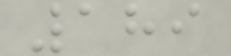189
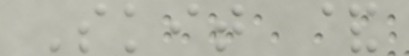Skit &
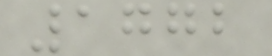1772
